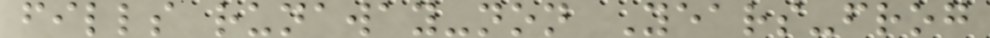fills runaway-non Years-frog
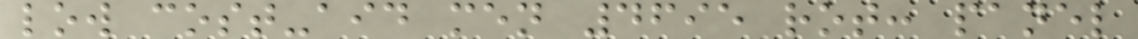low cost-aid men 4695 rot: panel
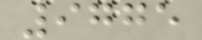9775
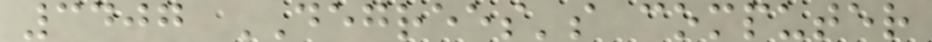3407 DEGREES's computer
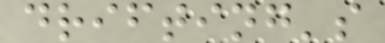drifting's
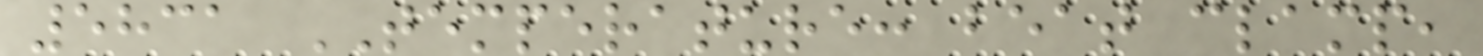5831 TEMPERATURE: beat clamp,
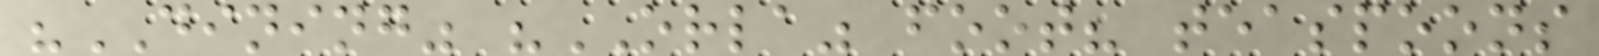"DINING" "ORLA" foot? teaspoons
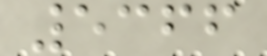5366
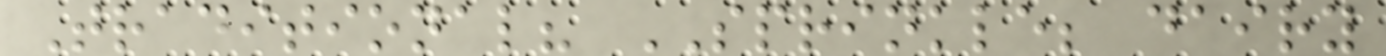Traditional? SPRINKLE; dairy
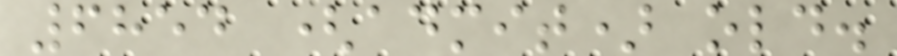6854 (admit) old.
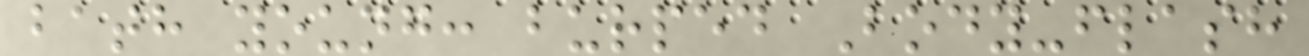bath young: burped Body-flash
